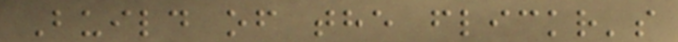Build of the flickr's
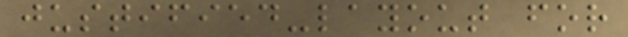justified-layout for
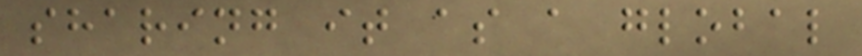sharing it as a global
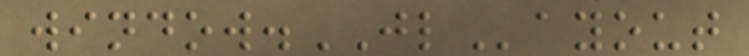window.JLayout
